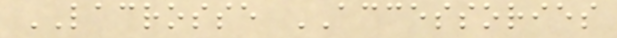LACROSSE ACCESSORIES
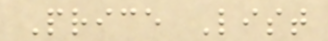Price List
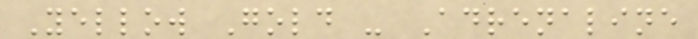Yellow Gold - Adrenaline
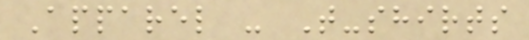Apparel - T-shirts
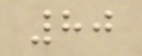80
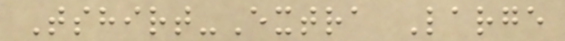Tshirt-Extra Large
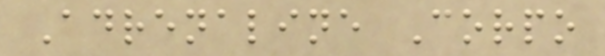Adrenaline Corpo
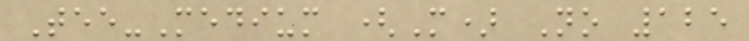Tee-Medium (M) No 125
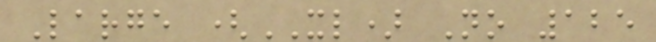Large (XL) No 125
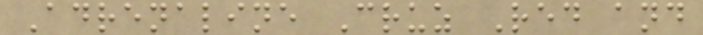Adrenaline Cruz Red and
